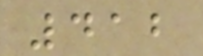412
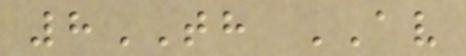8TH AV
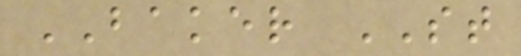BAKER ST
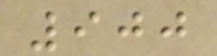900
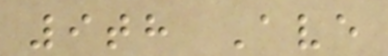9th Ave
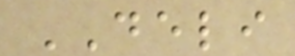DELI
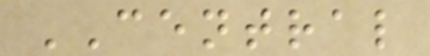CENTRAL
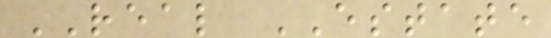REAL ESTATE
